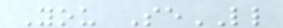You SeLL
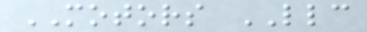MOTORS LLC
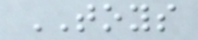TOYS
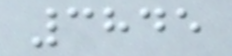3845
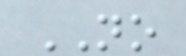NO
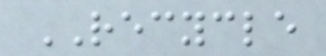RECYCLE
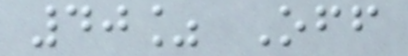40% Off
